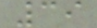39
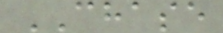CHASE
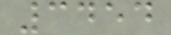3454
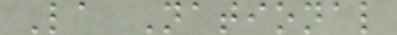La National
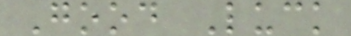Good Luck
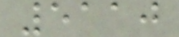5110
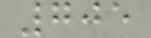705
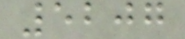5207
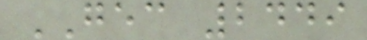GEC 2449
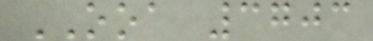OOA 3703
